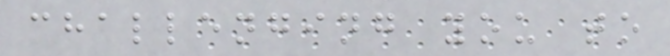challenging you to
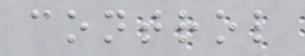control
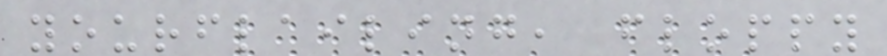yourflailing, floppy
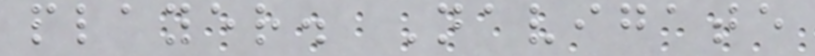player. Navigate
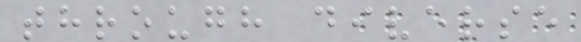through diverse
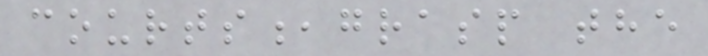courts,grasp the
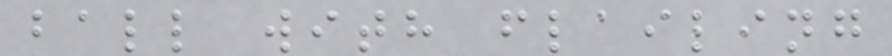ball with flailing
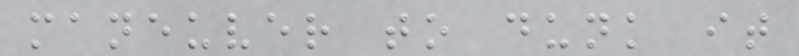maneuver to dunk it
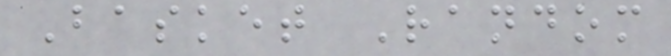Basket Random
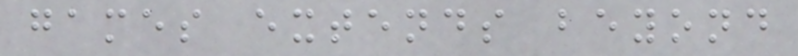games extends beyond
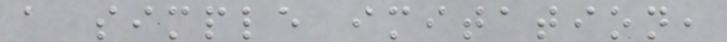a simple imitation,
